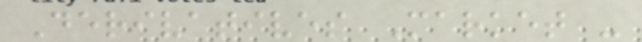Derivatives Market -
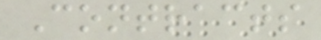Contracts
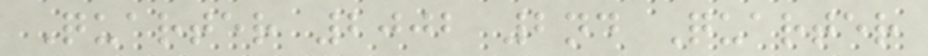Quarter 2002 2nd Quarter
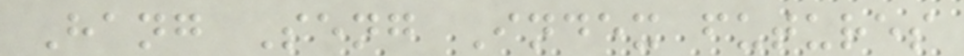Hang Seng Index futures
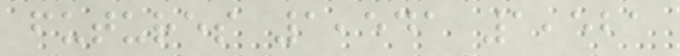futures 1,541 1,521
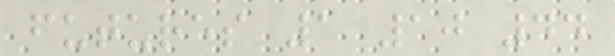futures 1 10 44
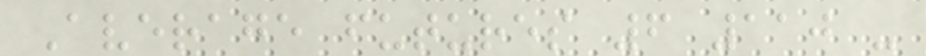Average futures 6 110 -
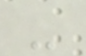-
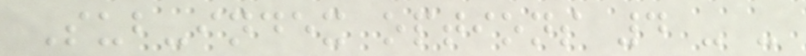Sub-index options 4 - -
